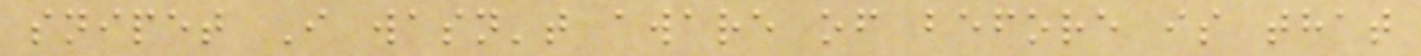snipet I wasn't aware of before is that
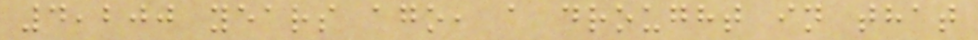4,200 years ago, a drought in that
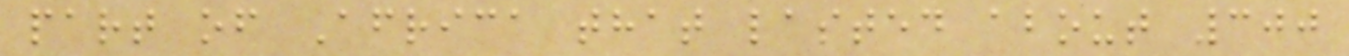part of Africa that lasted about 300
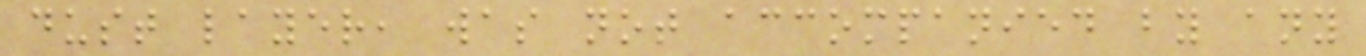dust layer, was not accompanied by any
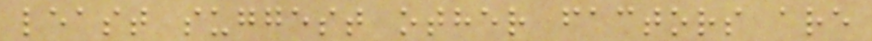least suggest other factors are
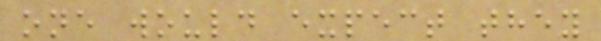one would expect they
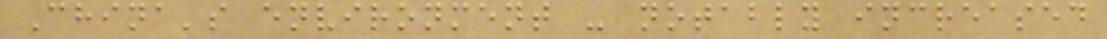China's environment - notably increased
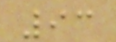93
